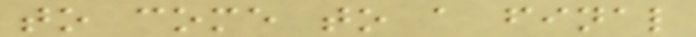to come to a final
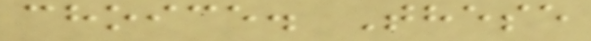choice. These
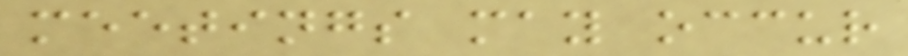meetings may occur
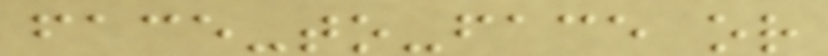face-to-face or
